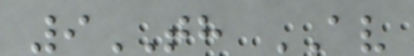9TH AV
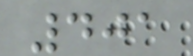401
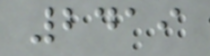2419
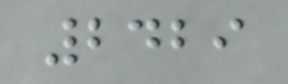2429
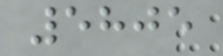5805
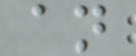an
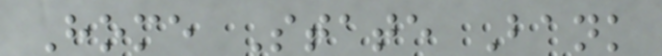Home State Bank
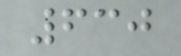630
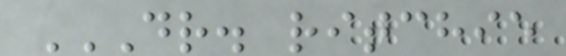DR. RITCHIE
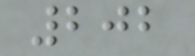202
